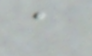a
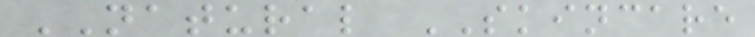NATURAL SKINCARE
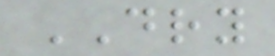DRY
